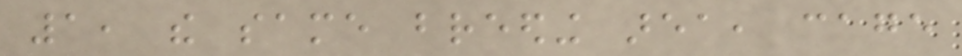1, the same breeding area, cage
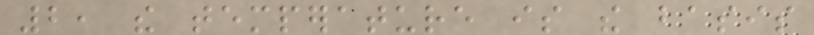2, the temperature is the basis
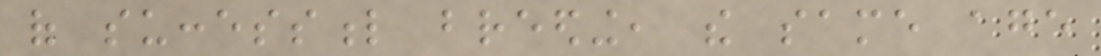of successful breeding, the same age
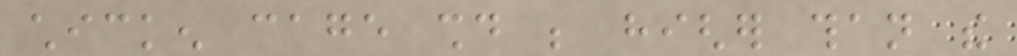chicken cage should be higher than the
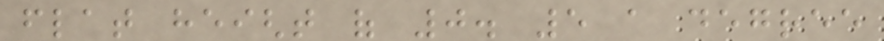flat height of 0. 5 a degree
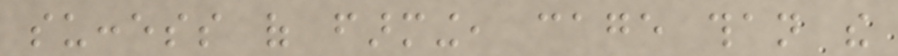success of farming, cage than the
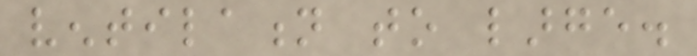ventilation to large.
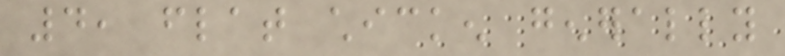4, flat chicken generally
